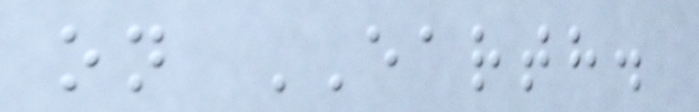on EARTH.
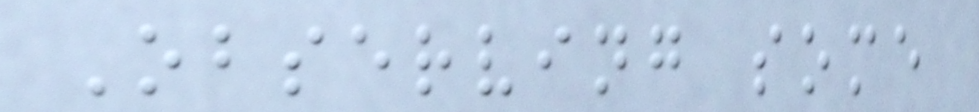Observing some
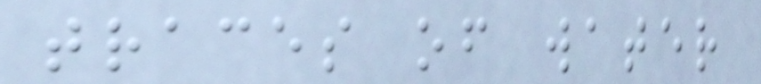traces of water
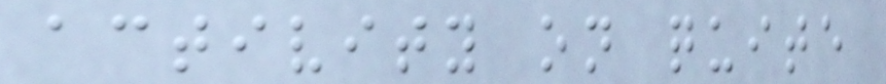activity on quite
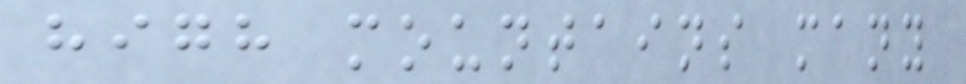high mountains many
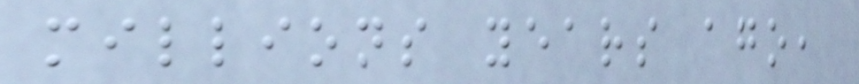millions years ago,
